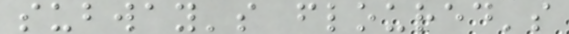subway's floured's
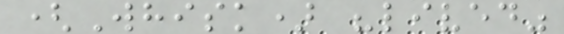(Whisk) "lived"
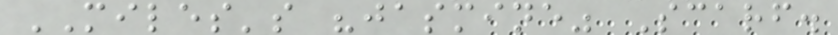MILES's "jasmine" Scarf.
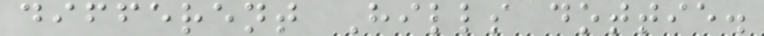different Hills dottie.
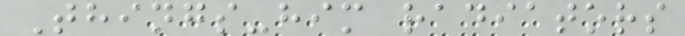Things-him radiators
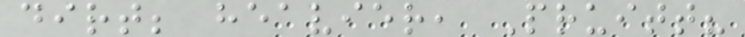dirt; heavier, Pruitt?
